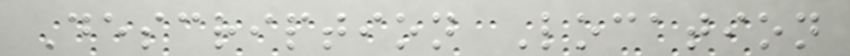Description Location
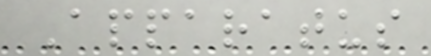Apparatus
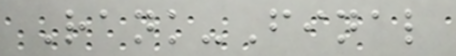Rank-Final
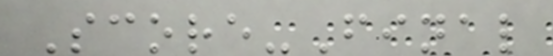Score-Final
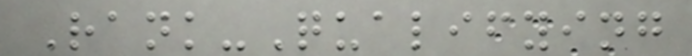Rank-Qualifying
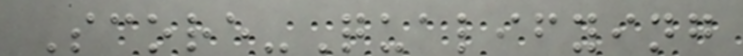Score-Qualifying
